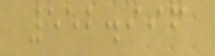552.996
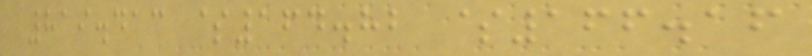819.413 $164.82 $166.16
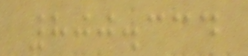800.334
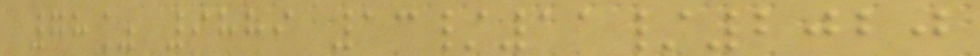78% 9889 13/11/2020
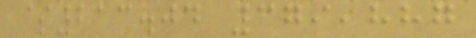$213.04 379,887
